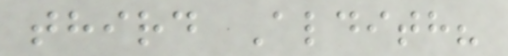third Aldith?
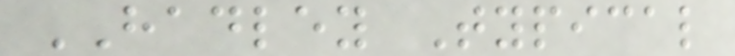HADLEY Typical
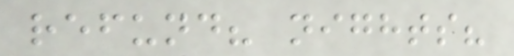refund? nights?
